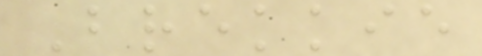Brekkie
